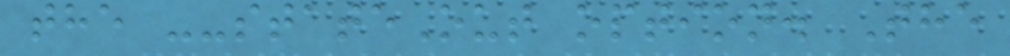the --stateOut option. The
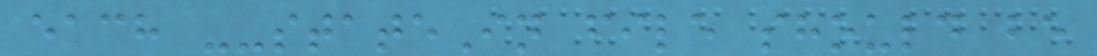each --stateIn file should be
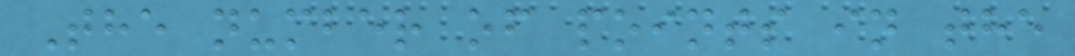The number of points in the
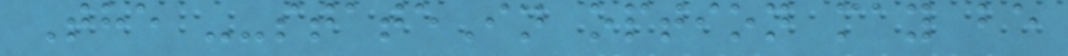The --stateIn option may be
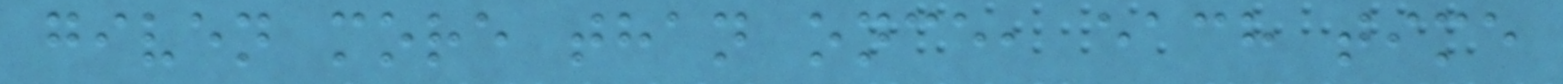given more than once, each time
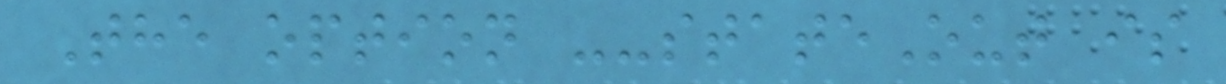The option --stateOut is
